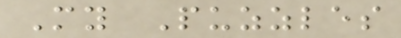My Puzzles
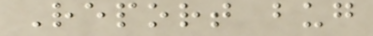Report bug
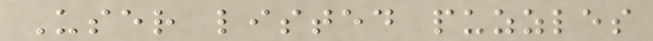User listed puzzles
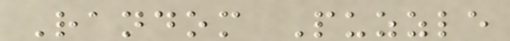Random Puzzle
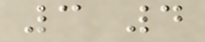3 4
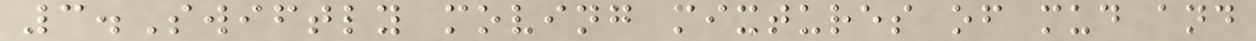3.Swiftly moving mixtures of mud and
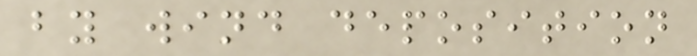by wind deposition
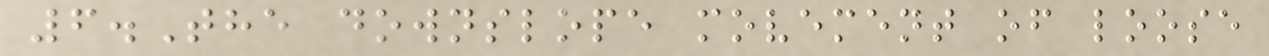6.The downslope movement of loose
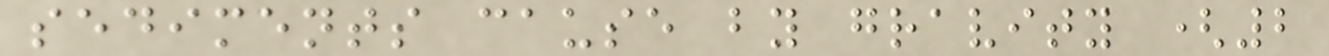sediments cause by gravity (2
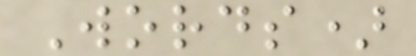Words)
